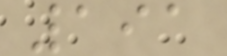191
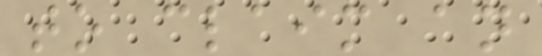to claim an
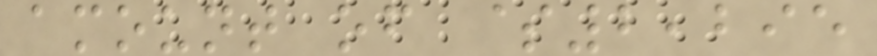amount of $2,295
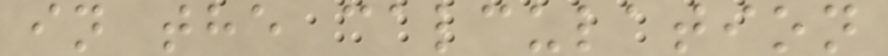in the calculation
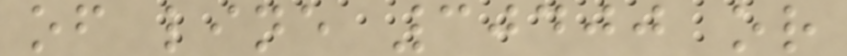of line 30400 or
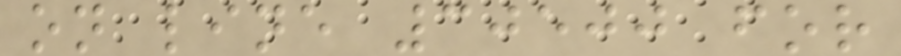on line 30500 for
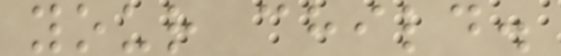your child.
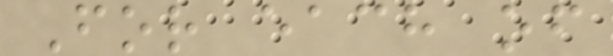For each of
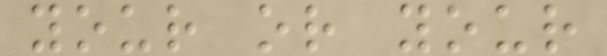your or your
